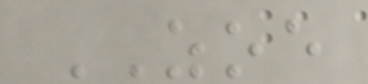ZOE
